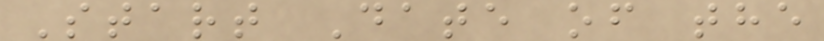Start Date of the
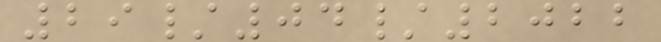29/04/2022
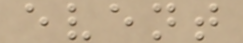event
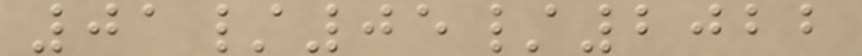01/05/2022
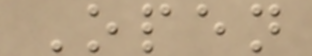Open
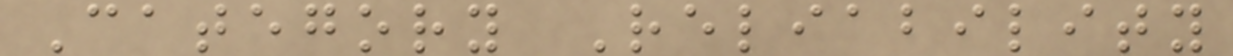Category Reliability
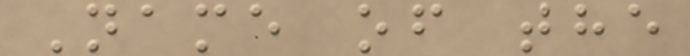Name of the
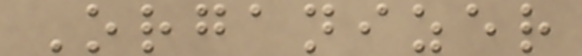Organizer
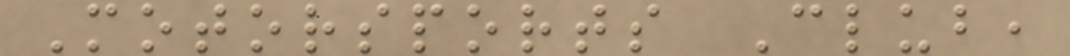Motorsports Club,
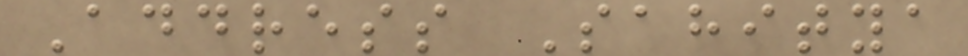Address Sahitya
